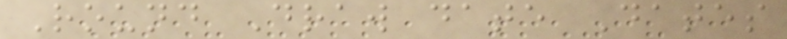Round Draw date Dates
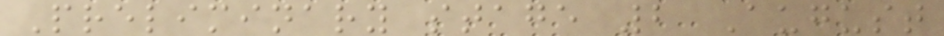Preliminary stage 2 August
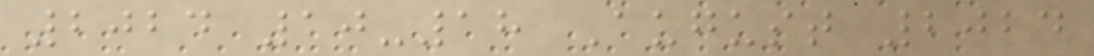2024 10-18 August 2024
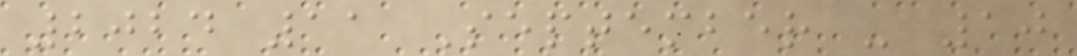2024 11 September - 10
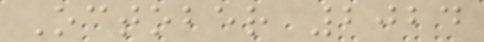October 2024
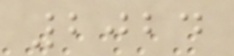2024
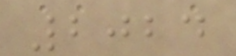2024
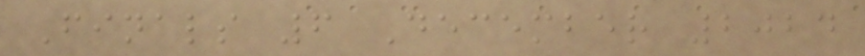Finals 6 December 2024
